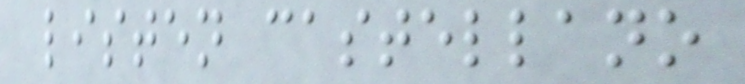listen castellano
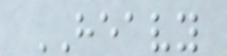HEAVY
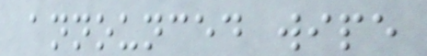announced wipe
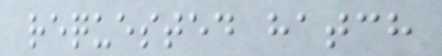requested hatch
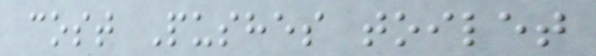cost Pushes toilet
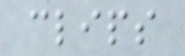clips
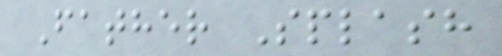Father Splash
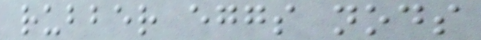rubber eggs nods
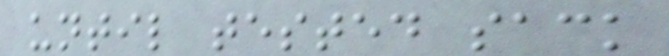until tested sack
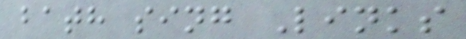bath sing Links
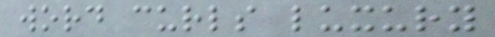word curls luxury
